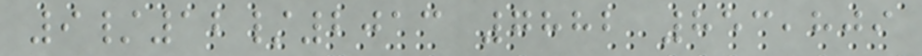9/12/2013 7882 853,809
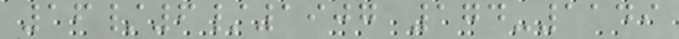16/6/1907 174-1149
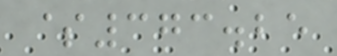$373.25
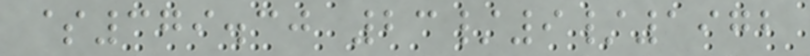$379.30 23/9/1972
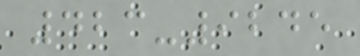423-9245
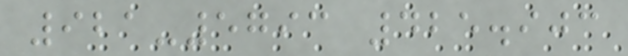921-5793 425.903
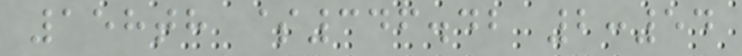158th $346.42 2:54
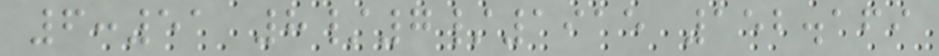6:51 8/7/1915 152.169
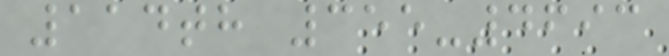114th 355-4693
